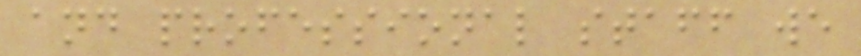and professional staff we
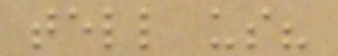tell us?
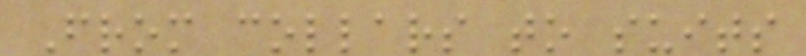From collars to suits
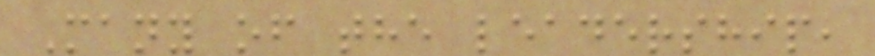Many of the leadership,
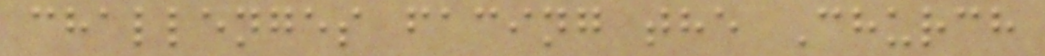challenges facing the Church
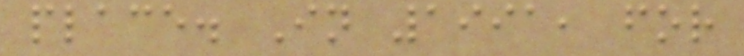place. In 1991, for
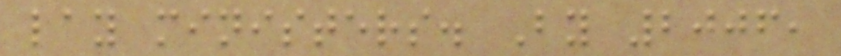lay ministers. By 2006,
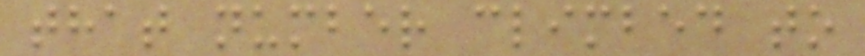that number climbed to
